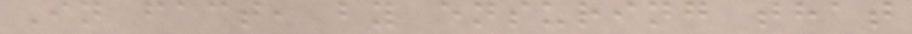In fact, by ensuring that
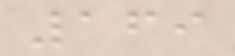169
